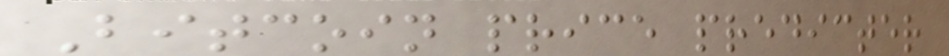Bitcoin price predicter
